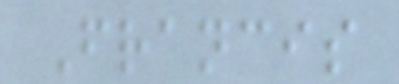Francis
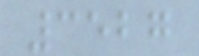3527
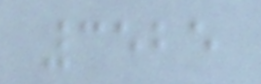3525
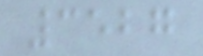3527
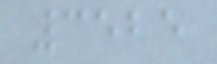3525
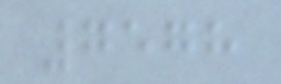7578
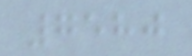7580
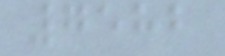7582
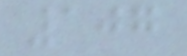107
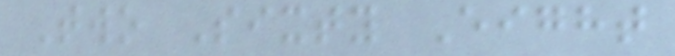Two Sixty Eight
